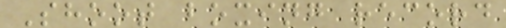Shoot boxing record
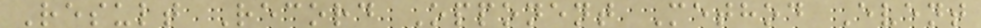Result Record Opponent Method Event
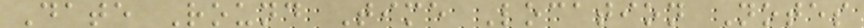Date Round Time Location Notes
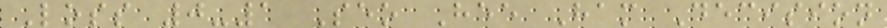Loss 0-1 Seo Hee Ham Decision
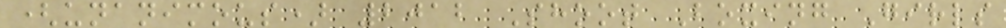(unanimous) 2012 Shoot Boxing Girls
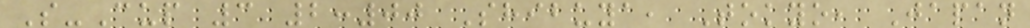S-Cup 3 2:00 Shibuya, Tokyo, Japan
